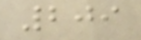209
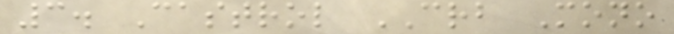3. Castrol CRB Mono
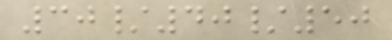30/40/50
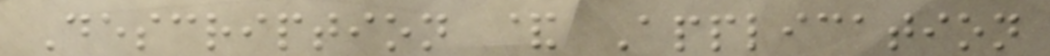Description & Application
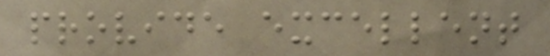provide excellent
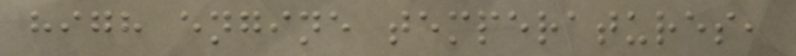high engine temperatures,
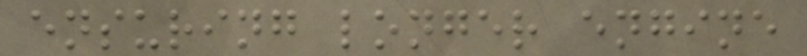ensuring longer engine
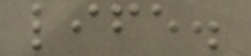life.
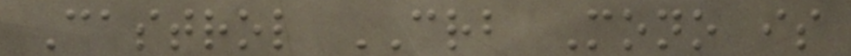Castrol CRB Mono is
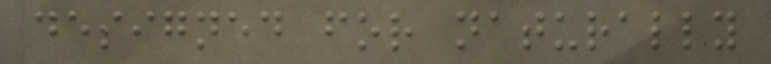designed for naturally
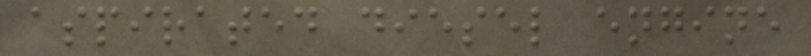aspirated diesel engine
